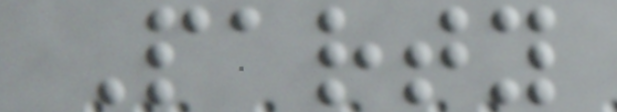Party
